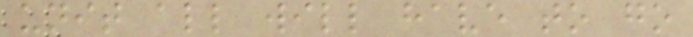unit all will have to go
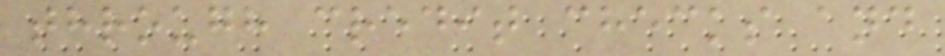through credit checks and
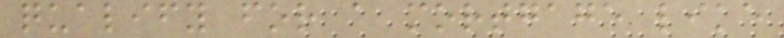qualify for a mortgage like
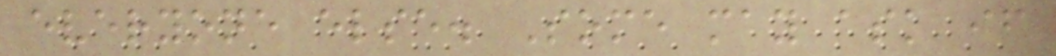everyone else. Some may ask if
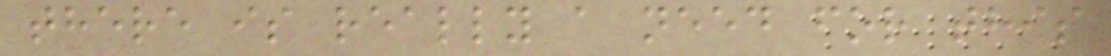there is really a need for this
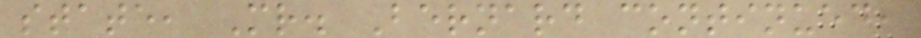state, Mr. Bernard continued,
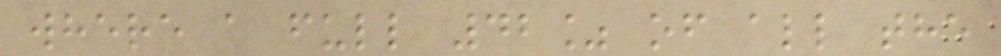where a full 42% of all the
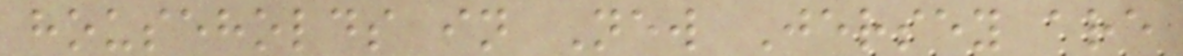households in New Jersey are
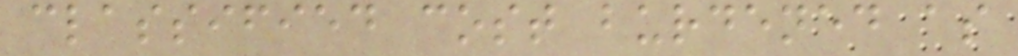classified cost burdened as
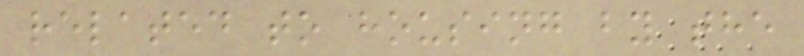related to housing by the
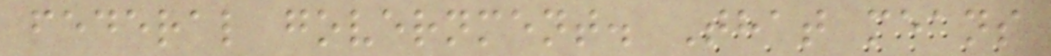federal government. That means
